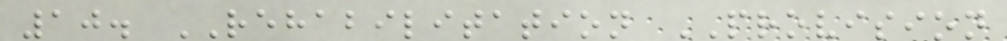10. REHABILITATION PROVISION
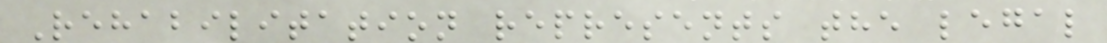Rehabilitation represents the legal
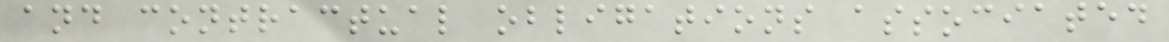and contractual obligations associated
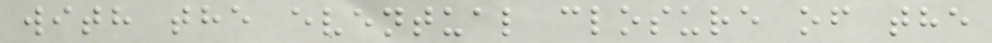with the eventual closure of the
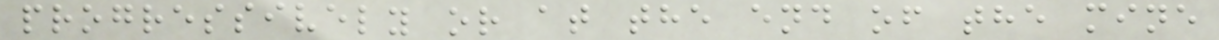progressively or at the end of the mine
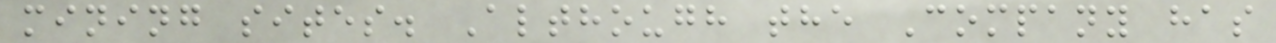mining sites. Although the Company has
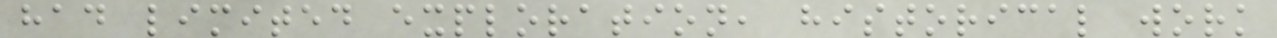had limited exploration, historical work
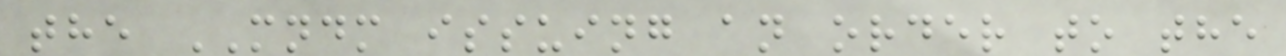the MNDM issuing an order to the
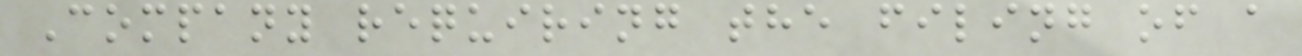Company requiring the filing of a
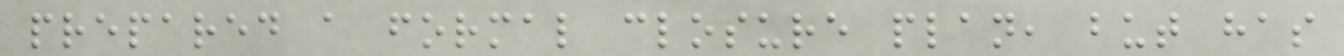prepared a formal closure plan, but has
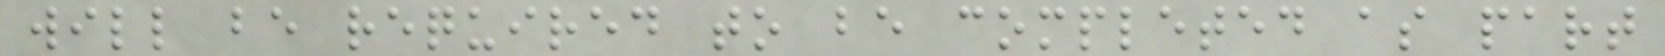will be required to be completed as part
